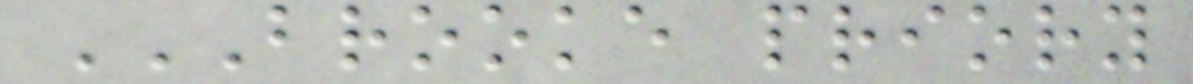BROOKE PRIORY
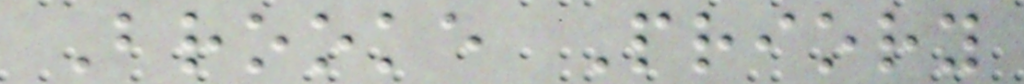Brooke Priory
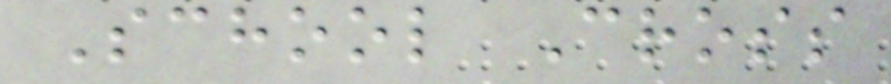School Cross
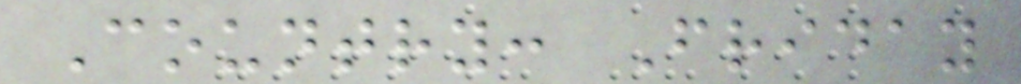Country: Friday
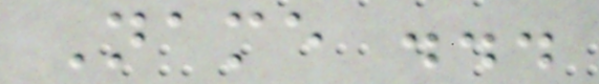Name ...
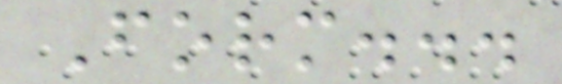Form...
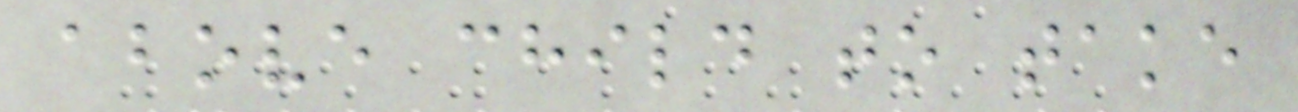above child to take
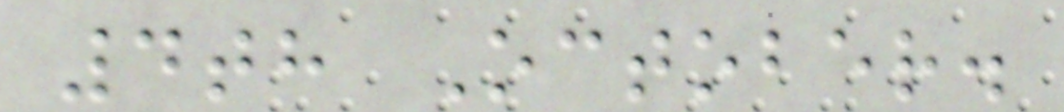4th October.
